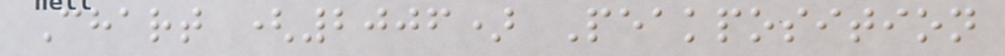Chart (2006) Peakposition
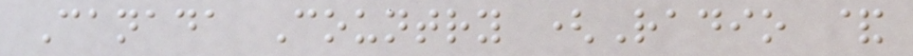Canada Country (Radio &
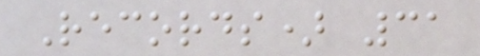Records) 31
